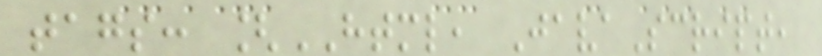tags: [HTML, JavaScript,
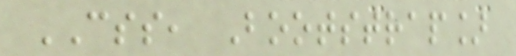CSS, Bootstrap]
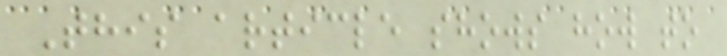This article shows how to
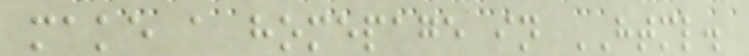make a homepage in HTML.
